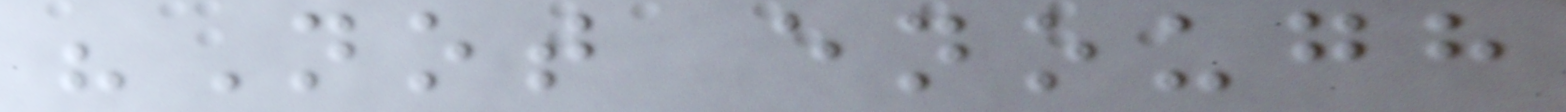"Not enough
